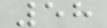58
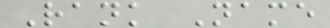Rank Name
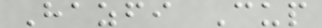Hazfi Cup
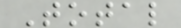Total
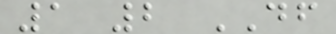1 2 DF
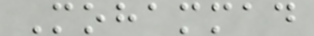Mohammad
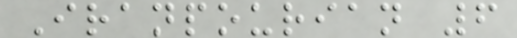Iranpourian 6
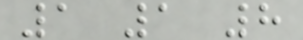1 1 8
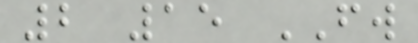2 15 FW
